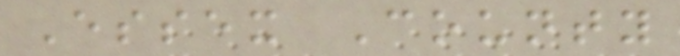Essex County
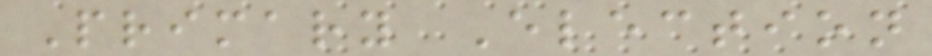Primary Election
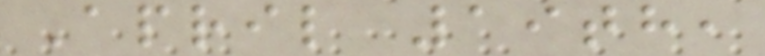April 19th,
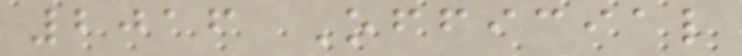2016 Official
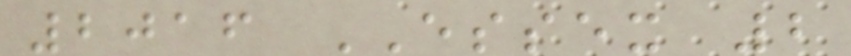2016 ESSEX 2
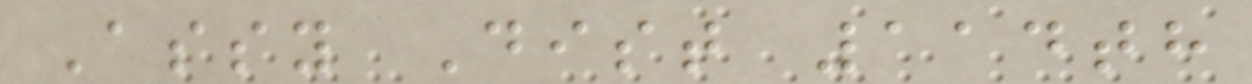Assy Dist 114th
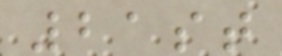21st
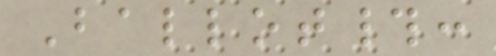Ballot#:
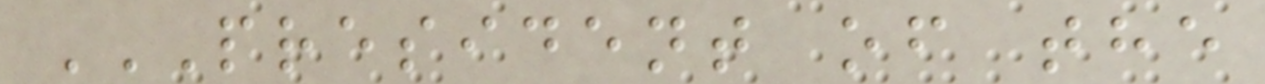PRESIDENT OF THE
